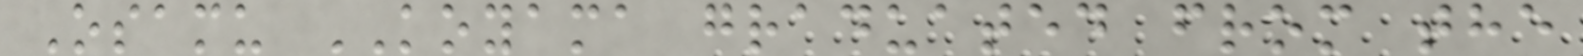Osamu KOYAMA graduated from the
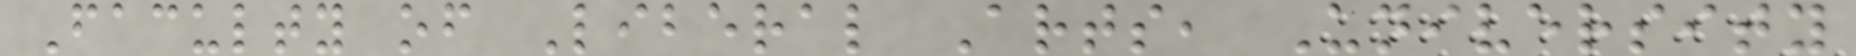Faculty of Liberal Arts, University
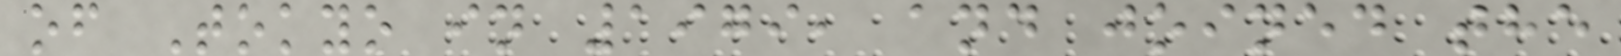of Tokyo in 1979, and joined the
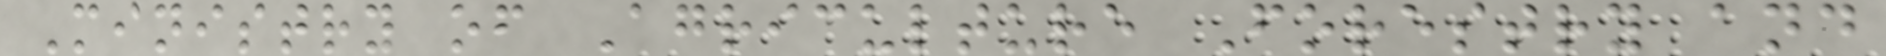Ministry of Agriculture Forestry and
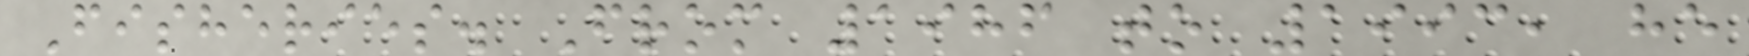Fisheries. From 1986 to 1993, he
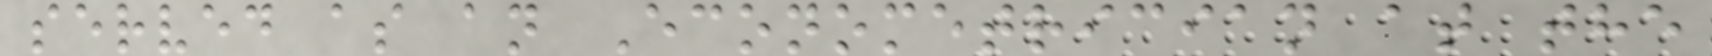served as an Econometrician at the
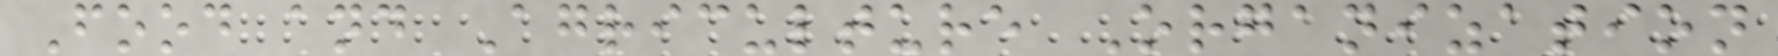Food and Agriculture Organization
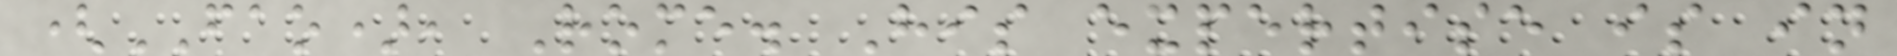(FAO), Rome. His expertise is in
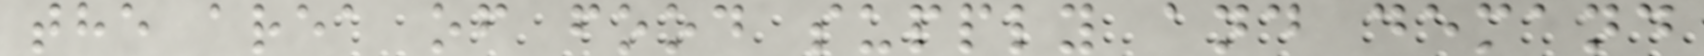the area of food supply and demand
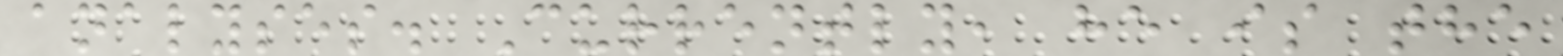analyses. Currently, he is the
